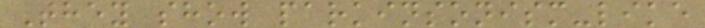They show parkinsonism-like
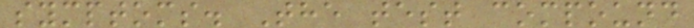symptoms. The test compound
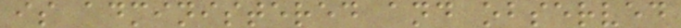is administered and observed
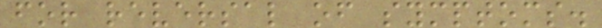for reversal of symptoms.
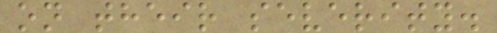on their severity.
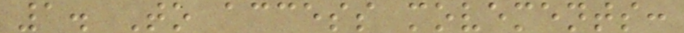1. To access movements:
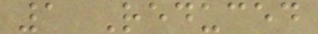1 Reduced
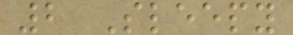2 Sleepy
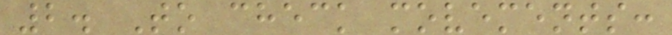2. To check movements:
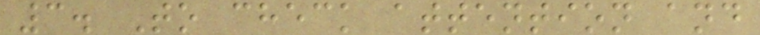3. To check attention and
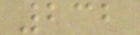232
